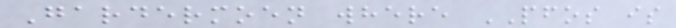Gardermoen where PFOS is
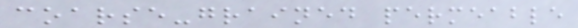coarse-grained permeable
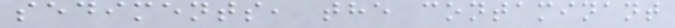sediments, the contaminant
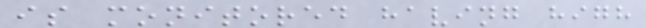is monitored having high
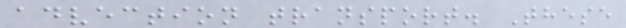advection transport. These
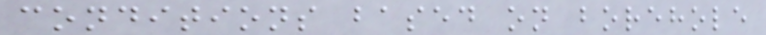conditions based on borehole
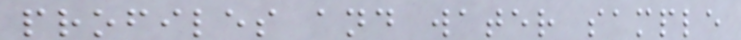profiles and water sample
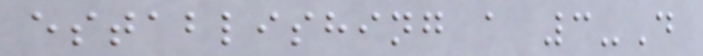establishing a 3-D
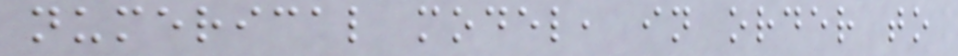numerical model, in order to
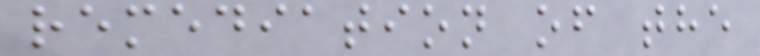remediation of the
